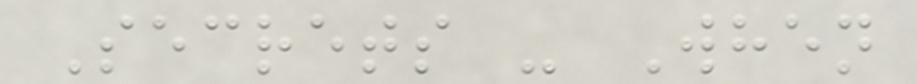Secrets - When
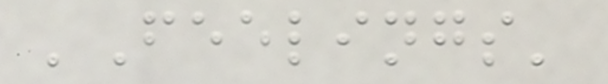'Feelings'
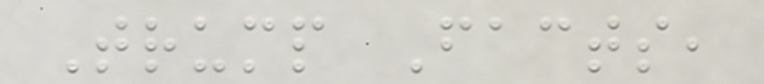Trump Facts,
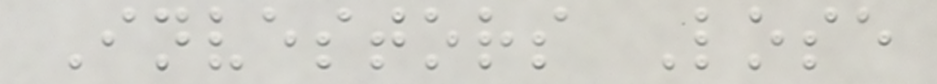Investors Lose
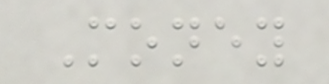Money
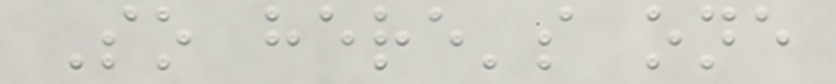So here's one
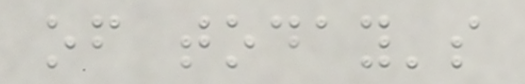of today's
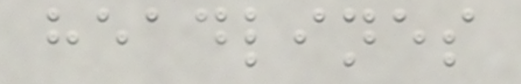headlines
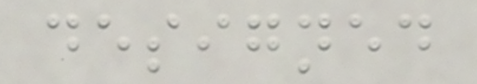designed
